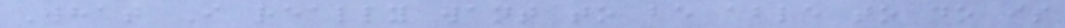What I really want to be able to do is
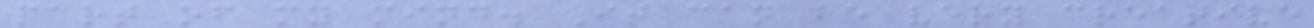part of my mind. It can be very creative
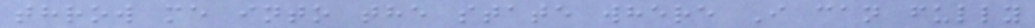throw me into the state where I can fully
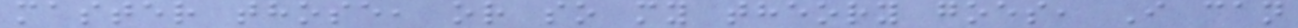master those, or so my theory goes, I can
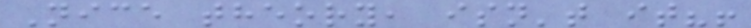Nice theory, isn't it?!
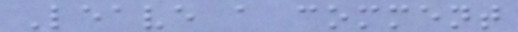Leave a comment
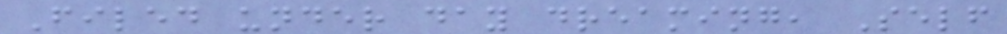Filed under day dreaming, Self
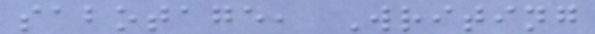sabotage, Writing
